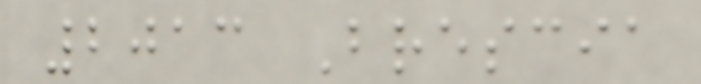2013 Brescia
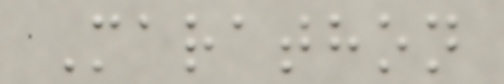Marathon
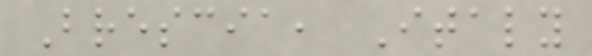Brescia, Italy
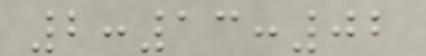2:13:02
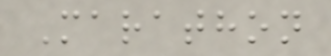Marathon
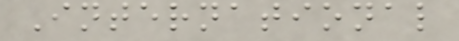International
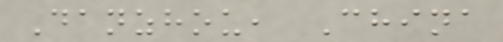Danzhou, China
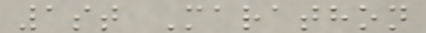1st Marathon
